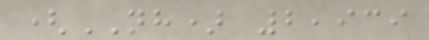(NH) 2,939
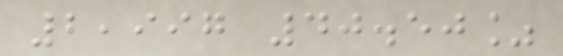2,997 40.50%
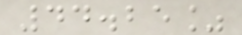44.25%
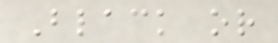Black or
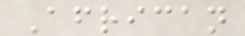African
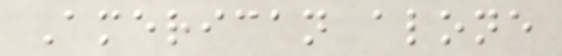American alone
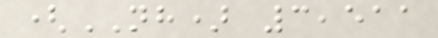(NH) 3,511
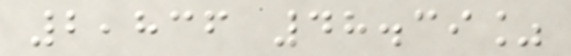2,836 48.39%
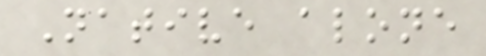Native alone
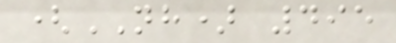(NH) 495
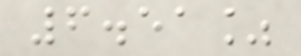6.51%
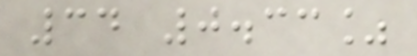34 0.33%
